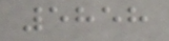5858
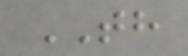TH
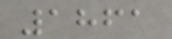1861
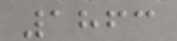1863
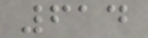614
